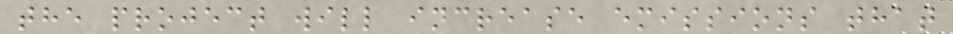the project will increase emissions that
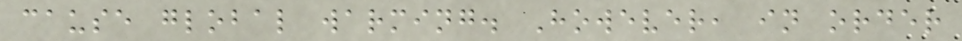cause global warming. However, in order
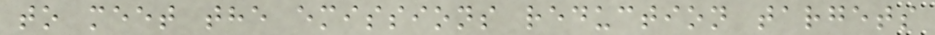to meet the emissions reduction targets
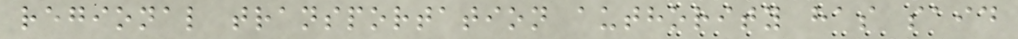regional transportation authority has said
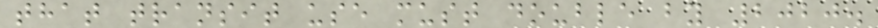that transit use must double by 2020.
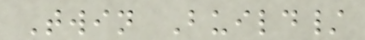Twin Build/
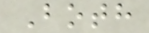Both
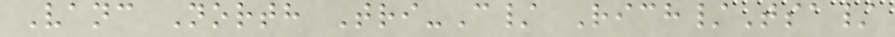Vanc North Tri-C/ Rich/Tsa/
